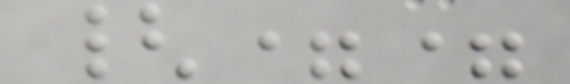{==
